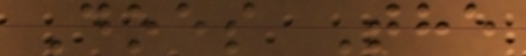Does The
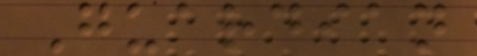Guardian
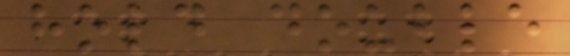hold double
